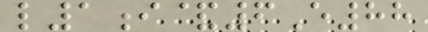l1i&6E88
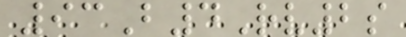93B4Rv2s
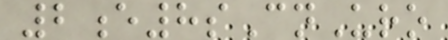2e8sCnUro
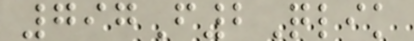797F2Qlik
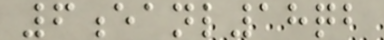6eanl18qb
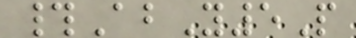#AbY5P
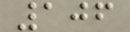106
